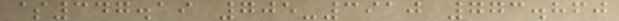$347.19 705-3910 773.860
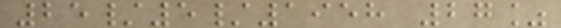25/5/1958 27%
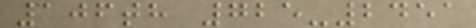106th 725-2451
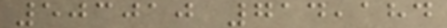503010 714,184
